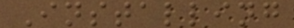Installing
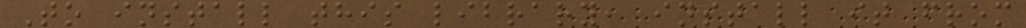To install this library, install it from
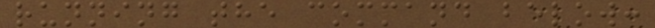running the command below:
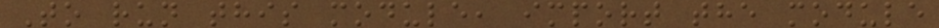To run this module, import the module
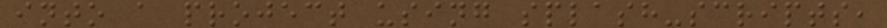into a project using splash-scripts,
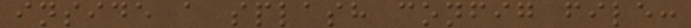inside a splash config file:
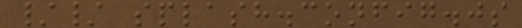// splash.config.js
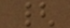{
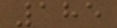185
